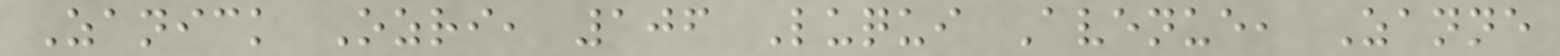Zanick Ozri, 106 Luqui Avenue, Zanne
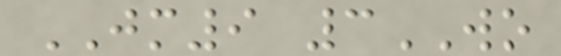JM9 3WO
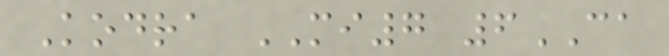Kodra MI7 6CA
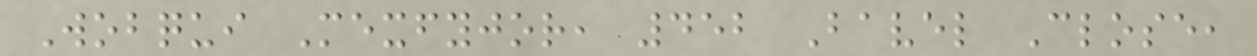Wobqui Mexfyjor, 452 Bavel Close,
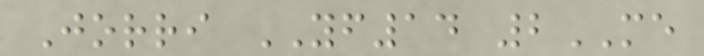Jorri YF14 2ME
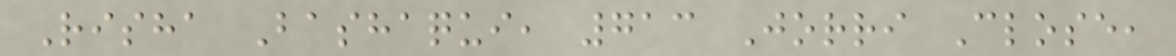Risha Bashaqui, 713 Jorri Close,
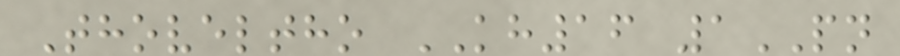Thoveltho KH16 1PN
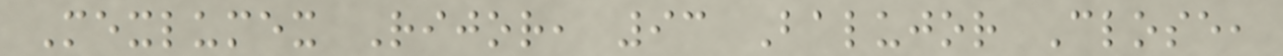Mexlumex Rijor, 93 Balujor Close,
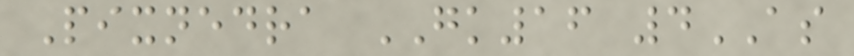Pixnedra GK16 4AS
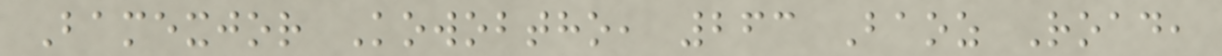Bamexjor Kowobtho, 263 Baoz Road,
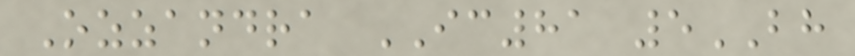Ozzandra IC81 5BH
